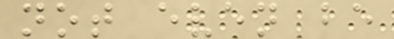not even be
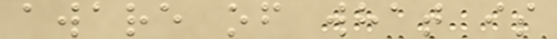aware of what is
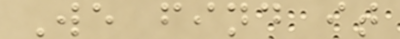We find it
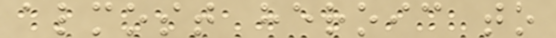almost heroic to
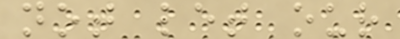not let our
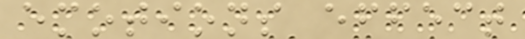emotions effect
